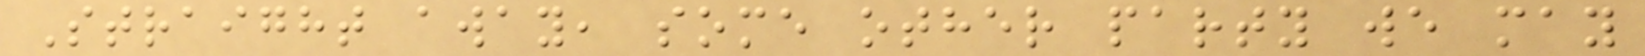Straight away, some other party we may
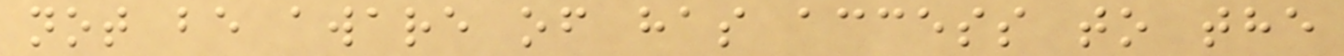not be aware of has access to the
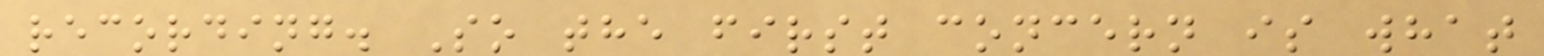recording. So the first concern is what
